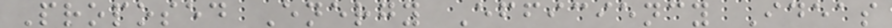Proposed Energy Efficiency Ideas
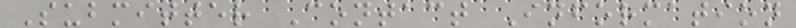Submitter Contact Information
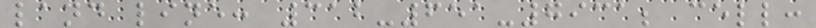land line: 312-651-7931; cell:
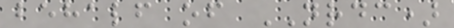behalf of NRDC)
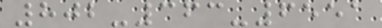802-363-6551
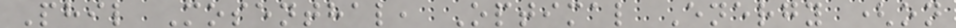Phil Mosenthal, Optimal Energy (on
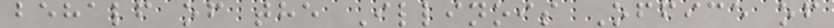behalf of the Illinois Office of
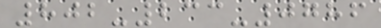802-233-0786
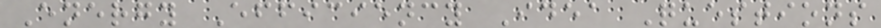Energy Efficiency Idea Questions
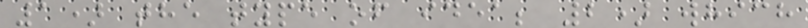1) the type of idea; 2) which
